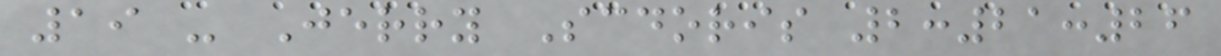19 - Jerry Scdoris 2:21:26
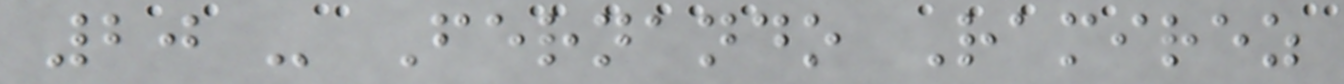20 - Fernando Ramirez
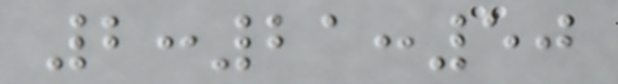2:21:50
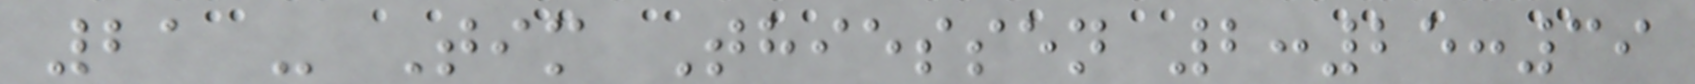21 - Tim Thiessen 2:25:39
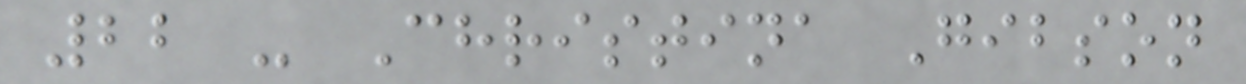22 - Christina Gibson
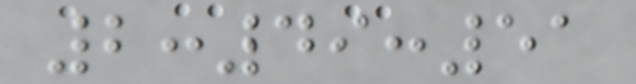2:49:51
